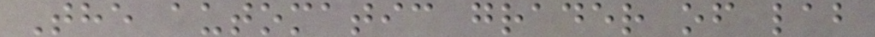The automatic grader of lab
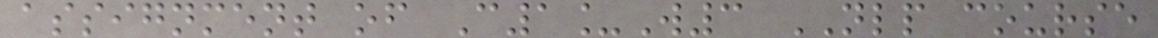assignment of C1_W3 NLP course
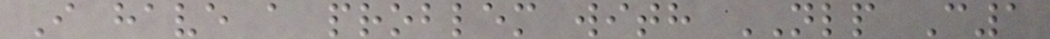I have a problem with NLP C1
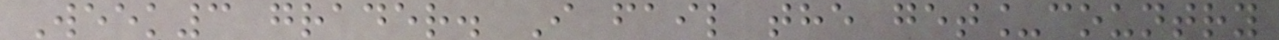Week3 grader. I fail the get_country
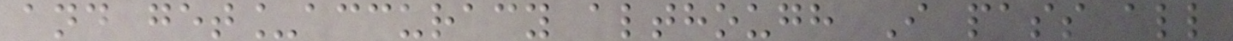and get_accuracy although I pass all
